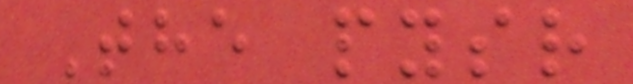The pysr
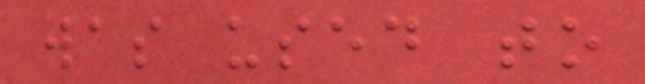was used to
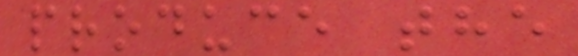produce the
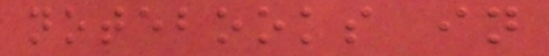notebooks in
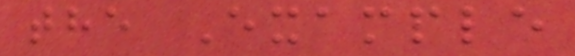the Example
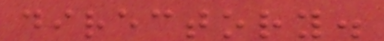directory.
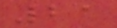21
